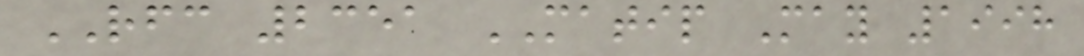RFC 2351 MATIP May 1998
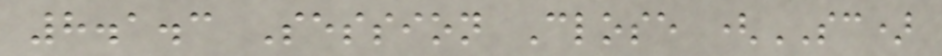8.1.3 Session Close (SC)
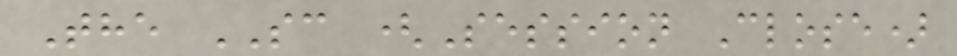The SC (Session Close)
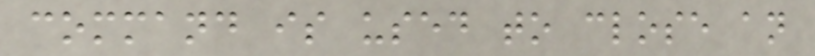command is used to close an
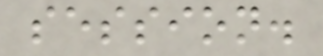session.
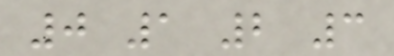0 1 2 3
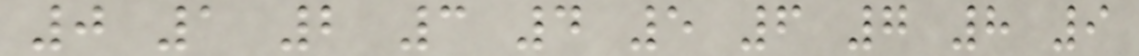0 1 2 3 4 5 6 7 8 9
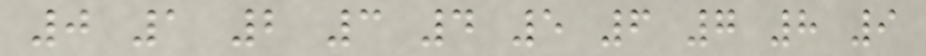0 1 2 3 4 5 6 7 8 9
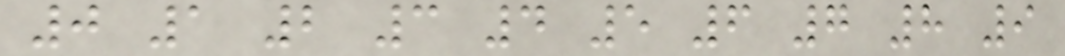0 1 2 3 4 5 6 7 8 9
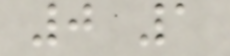0 1
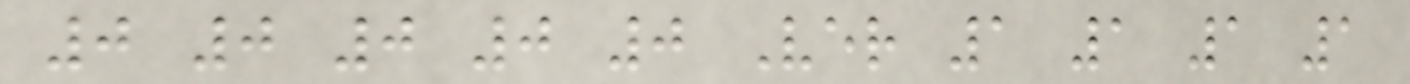0 0 0 0 0 Ver 1 1 1 1
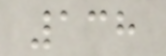138
